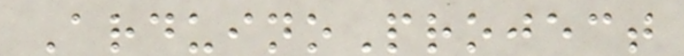ArduinoProject
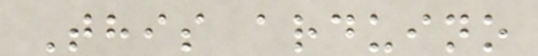This arduino
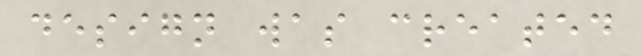design was created
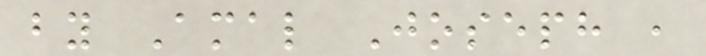by Amal Joseph ,
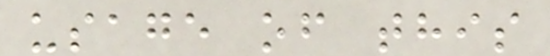usage of this
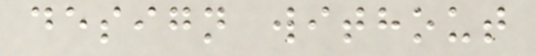design without
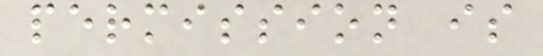permission is
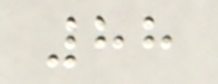88
